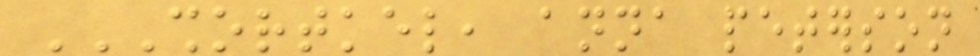SHORTKEL, ANNA PETERSON
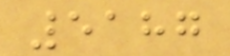5187
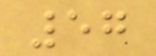57
